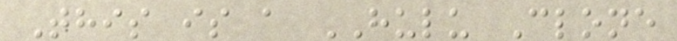This is a HULU Clone
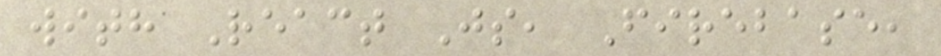with React Js, Firebase,
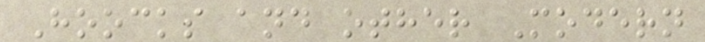Hoocks and other Modern
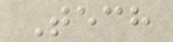Tech
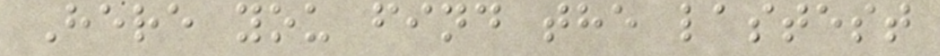Here you find the lastest
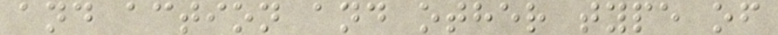and action and other type of
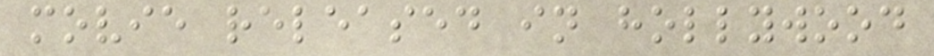movie released in hollywood
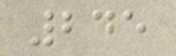245
